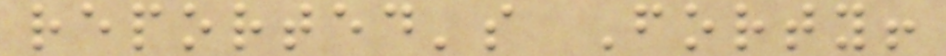reported's Forty!
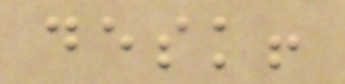desk!
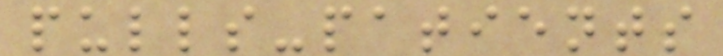pulls-patients
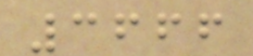3666
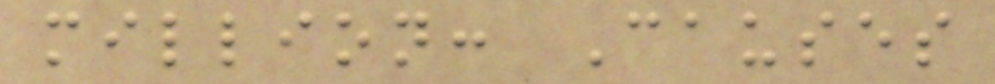million: Causes
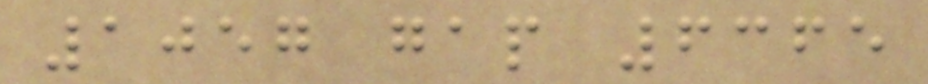1057 gap 6365
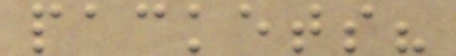packets?
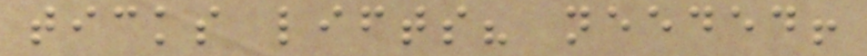ticks lifts? needed!
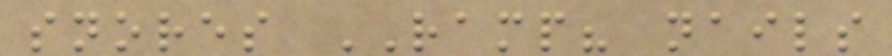snores RAMP? nails
